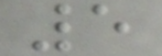5
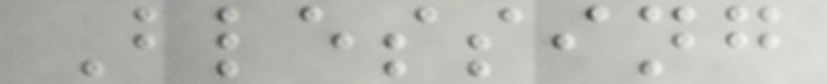Blessing
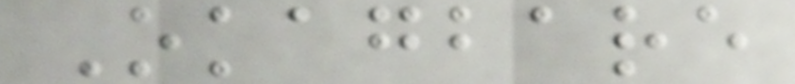Okagbare
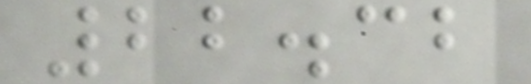22.32
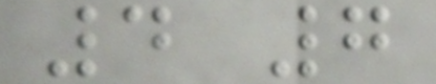4 7
